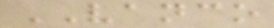VANCO
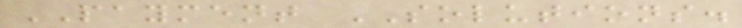PAYMENT SOLUTIONS.
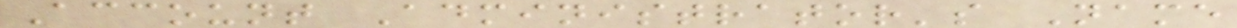Account Administrator's Name
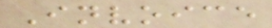Invoice
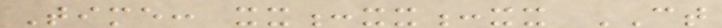Time: xx:xx:xx CT
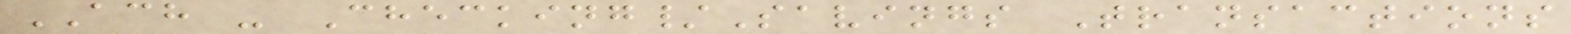ACH - Checking/Savings Transactions
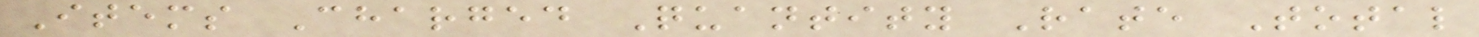Items Charged Quantity Rate Total
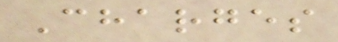Charges
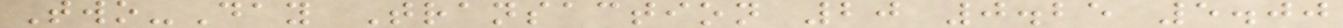Two-Day Transaction 20 0.25 5.00
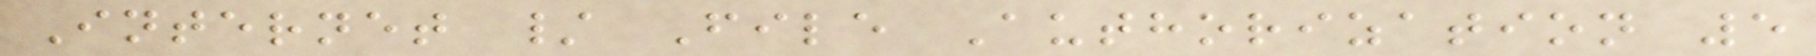Internet / File Authorization 5
